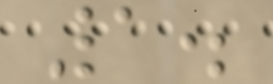1.
